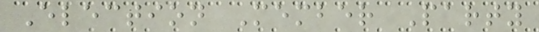Election Member Party
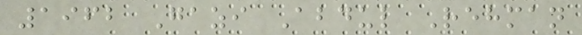1962 Gazi Abdul Rehman
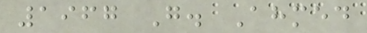1967 G. Ahmed
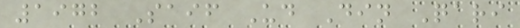1972 Saif Ud Din Qari
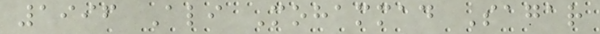1996 Ali Mohammad Sagar
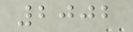2002
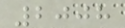2008
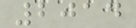2014
